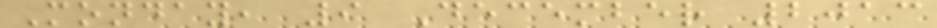Monday, 9 December 2013
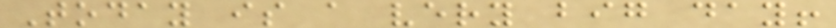Today is a very big day!
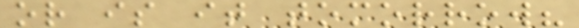or is it tomorrow?
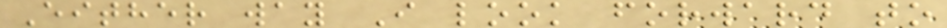Either way I look forward to
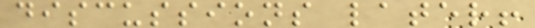discussions later!
